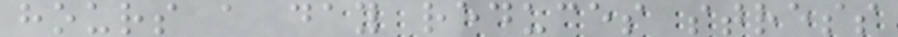hours a day reduces stress
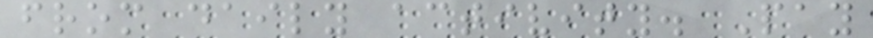from daily activity. Pay
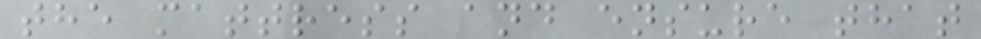the mattress and ensure that
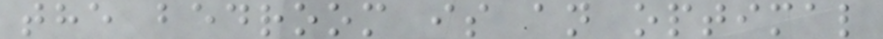the bedroom is an optimal
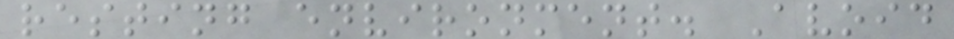resting environment. Avoid
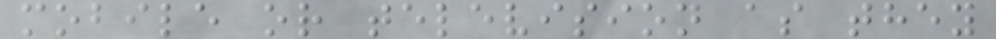mobile or television as they
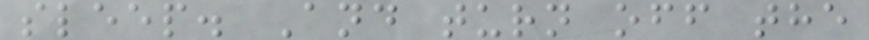sleep. And turn off the
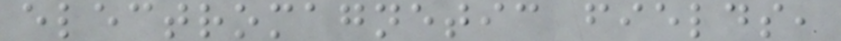electromagnetic fields,
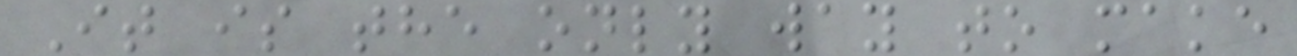It is the only way to make
